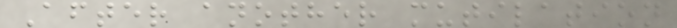After another mutilation
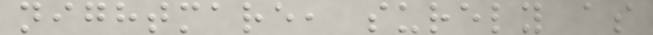nightmare, surely as
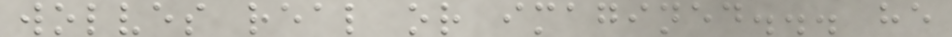wolves real or imagined... he
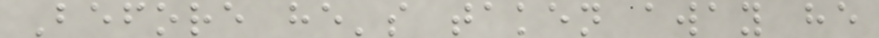Before he's taken away he
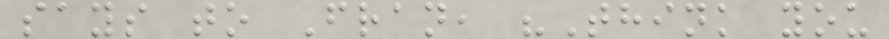says to Fran, "Think you
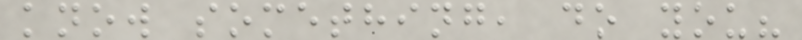know something, do you?
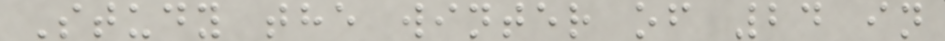Study the winter of 24 in
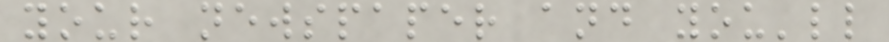your newspaper and you'll
